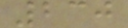230
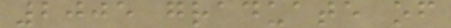2005 graduate of
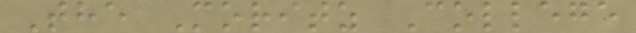The Moritz College
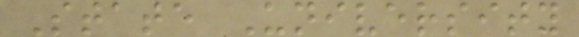State University
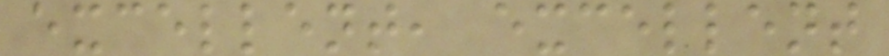excellent, excellent
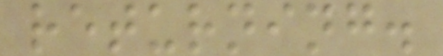returning.
